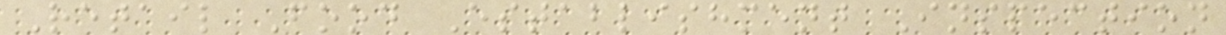Retail Food Establishment Inspection
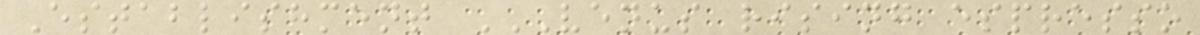Establishment VENUS RISING ESPRESSO
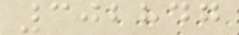302847
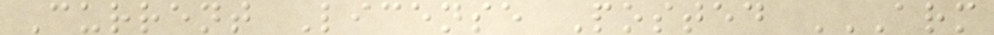Current License Posted ARM
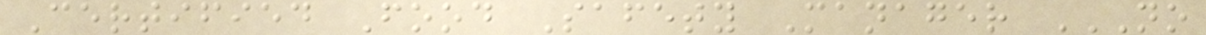Certified Food Safety Manager NO
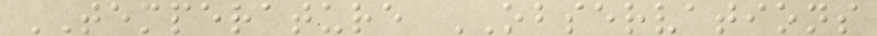TEMPERATURE OBSERVATIONS
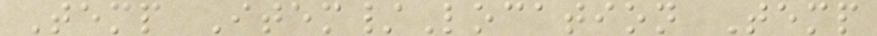Temp Item/Location Temp
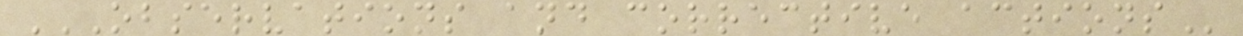OBSERVATIONS AND CORRECTIVE ACTIONS
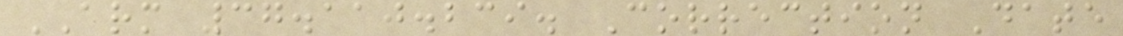ARM 37.110.239. Correction Date
